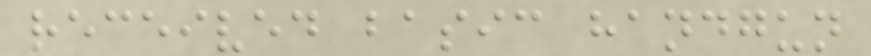received basic handgun
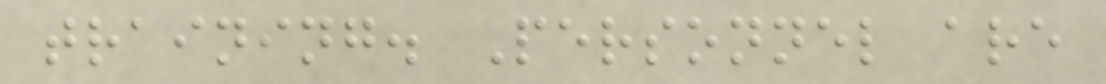training. Personnel are
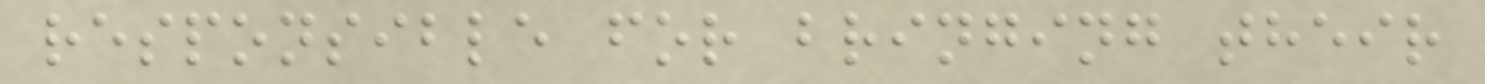responsible for bringing their
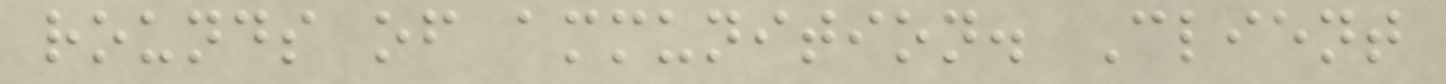rounds of ammunition. Client
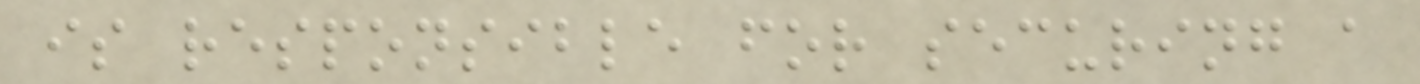is responsible for securing a
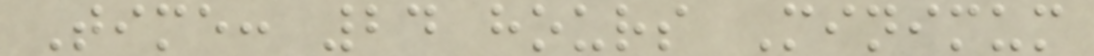Time: 24 hours Minimum
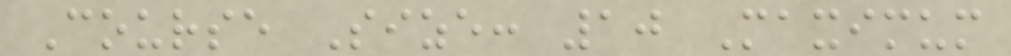Course Size: 10 Maximum
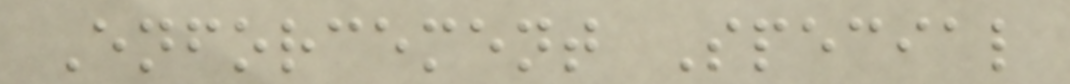Enforcement Special
